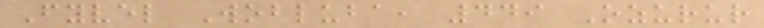Fyvel Wobluba, 449 Ozurur
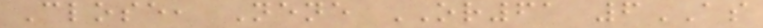Close, Nene OR61 6AS
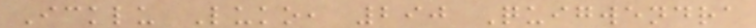Icklu Luko, 290 Quigwendra
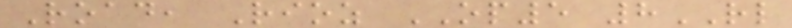Road, Rioz OP5 8RL
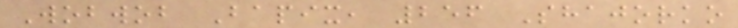Wobwob Bapix, 256 Shajorko
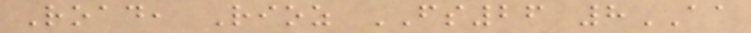Road, Rioz FS26 8AA
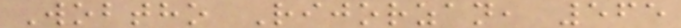Wobtho Rijorzan, 565
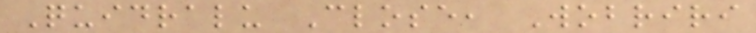Quidralu Close, Wobriri
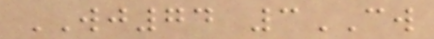WJ74 3CW
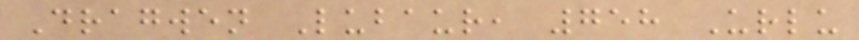Dragwen Lubaur, 758 Urlu
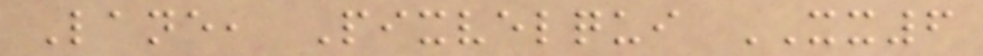Lane, Pixvelqui XX6
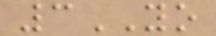3YO
